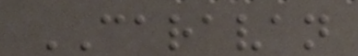CARAVAN
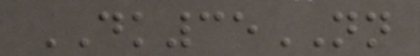DK35NN
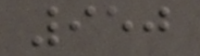950
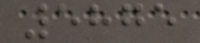5875
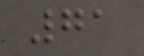71
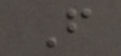F
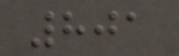801
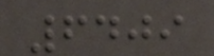6409
